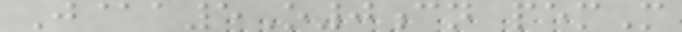J@a5O0cn pemM
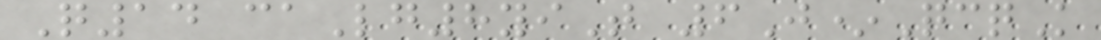Q14 caLg8yiT 6J*QcqK
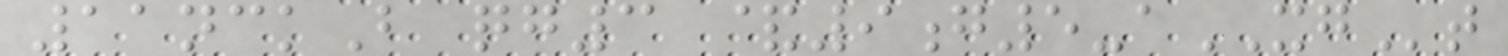11nckB qg3 &9g5-aXGt
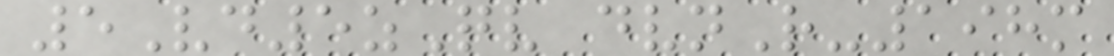5Vd5zQv dvnR-198m
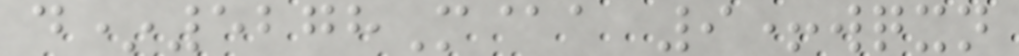d*5278M@a 9+wqxn
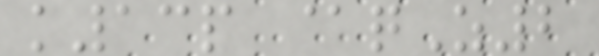k13p @qZ2
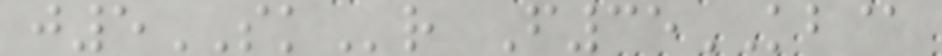j5SKr F35KB@
